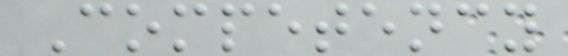Competency
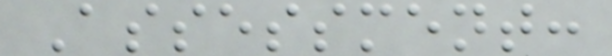Assessment:
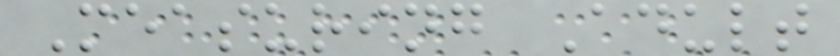Measuring Adult
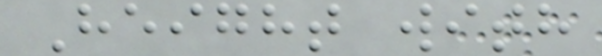Height with
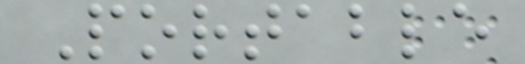Portable
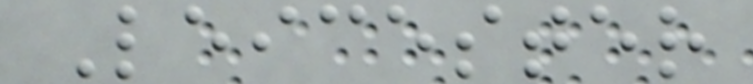Leicester
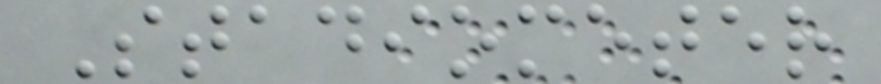Stadiometer
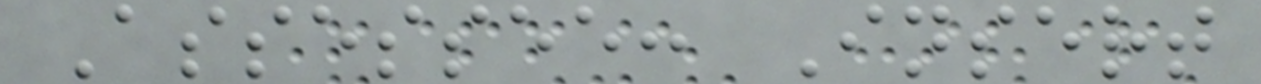Assessee: Insert
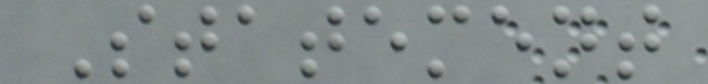Statement
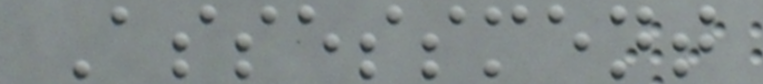Assessment
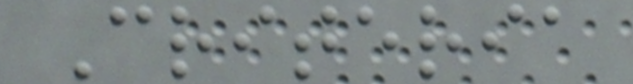Criteria
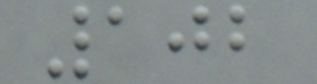102
